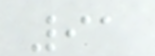91
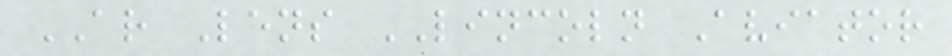AR Lens LINCOLN Aviator
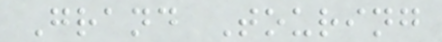Grand Touring
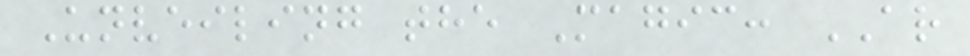Unveiling the Magic: AR
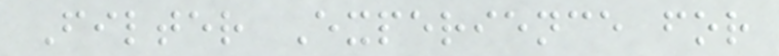Filter Experience for
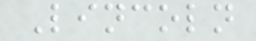Lincoln
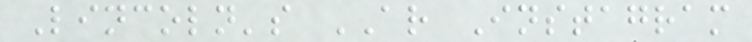Lincoln's AR Instagram
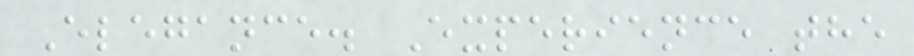Elegance. Experience the
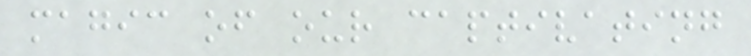magic of our captivating
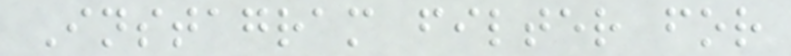Instagram filter for
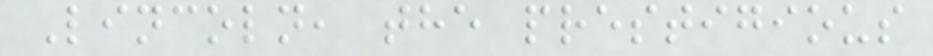Lincoln, the prestigious
